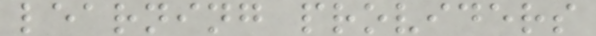learning providers
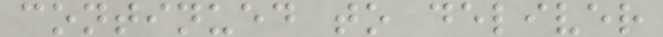continued to deliver
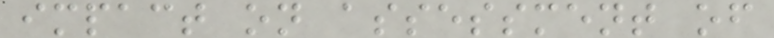impact on assessment of
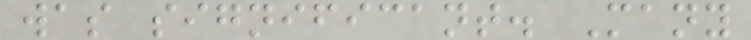was significant. Many
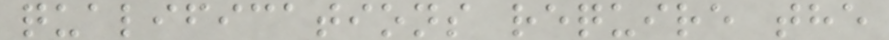qualifications require the
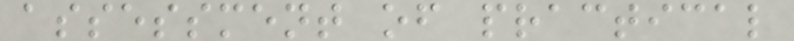assessment of practical
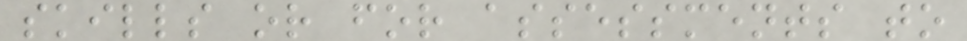skills or for assessments to
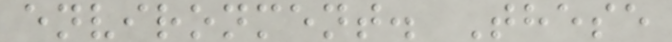environment. These
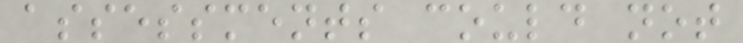assessments could not
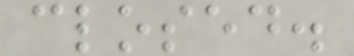closed.
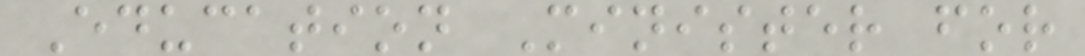Education Minister for
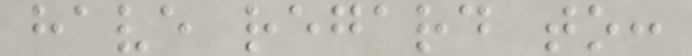have regard to:
